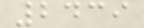2439
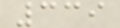339
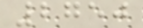2750
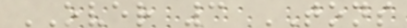OVER 3 TONS
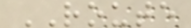ROUTE
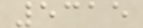5315
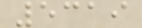5319
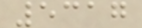5317
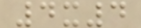4x4
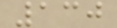130
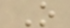O
